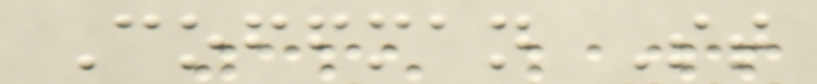Coffman St
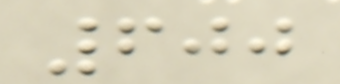600
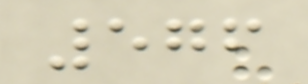576
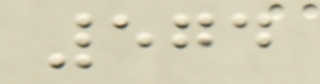574
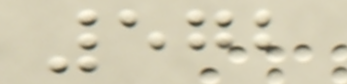572
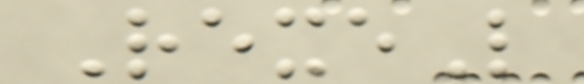RexeL
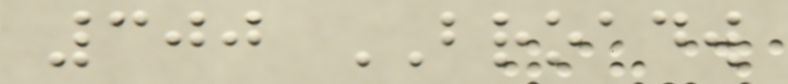300 BROADW
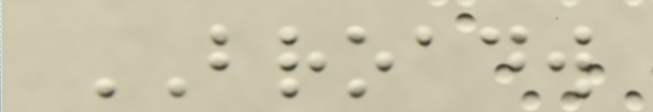BROADW
